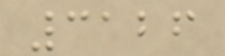3126
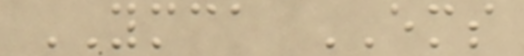YMCA EMS
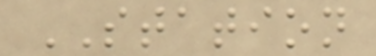STATION
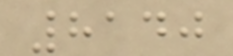8140
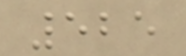525
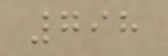798
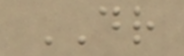DR
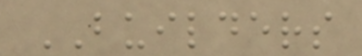BUILDERS
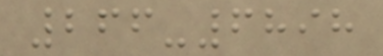266-6898
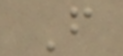F
